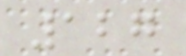127
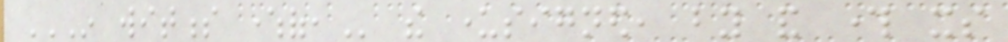IN WITNESS WHEREOF, the undersigned, by and through its
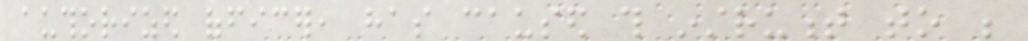authorized officer, has caused this instrument to be
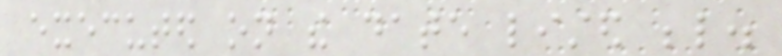executed on the date listed below.
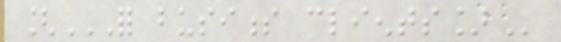[FOR BUSINESS CLIENTS]
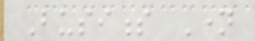Business Name
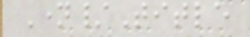Name/Title
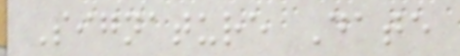Signature Date
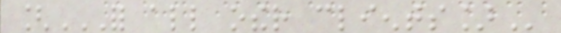[FOR ALL OTHER CLIENTS]
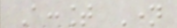Account Name
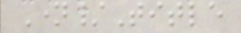Name/Title
